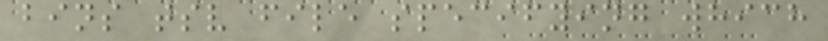bins tsv file specifying which
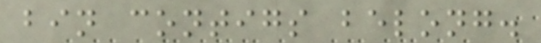bin contigs belong.
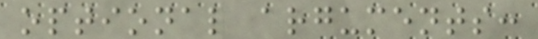optional arguments:
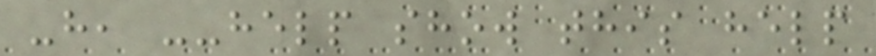-h, --help show this help
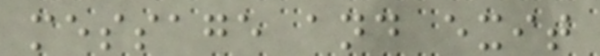message and exit
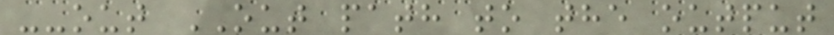--out OUT path to the output
